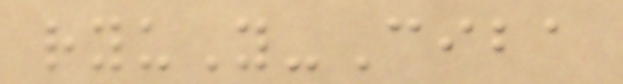ryuY-Ciba
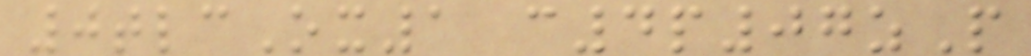0tlcOx1 c4p07zP
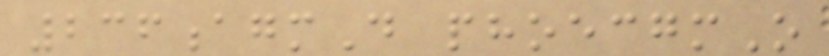236agmD phoecgmO
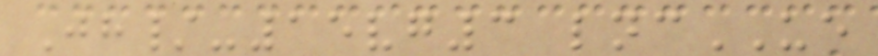Jh/-15vg3 lncUE
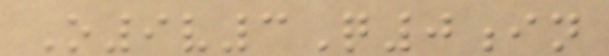O9v3Q0in
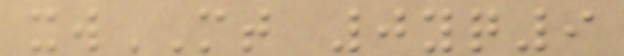xwMT 0yq9
